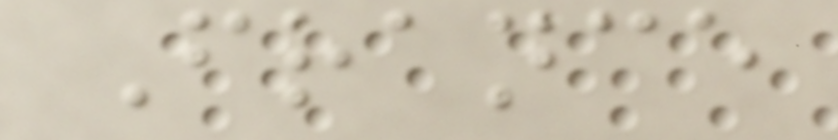France
